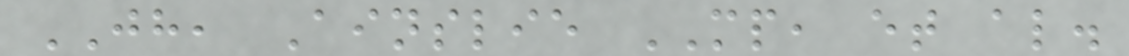JH, Ainslie MP, et al.
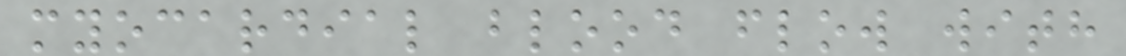myocardial blood flow with
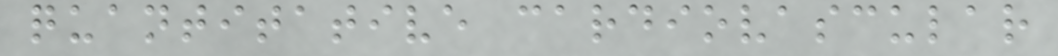quantitative cardiovascular
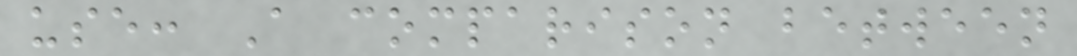use: A comparison between
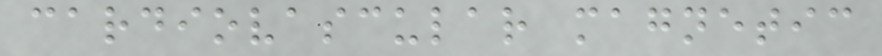cardiovascular magnetic
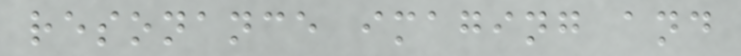resonance imaging and
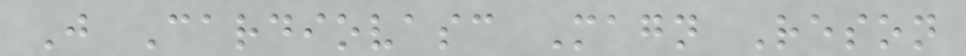J Cardiovasc Magn Reson
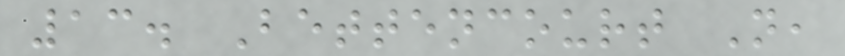13. Bettencourt N,
